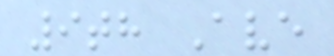9th Ave
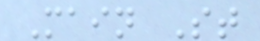Main St
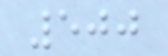500
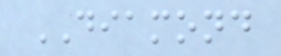DIAMOND
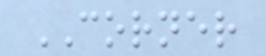CORNER
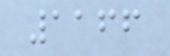1166
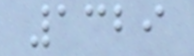1329
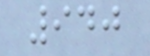940
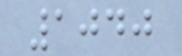1040
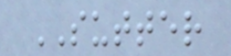SUTTER
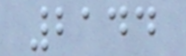2144
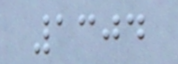1304
